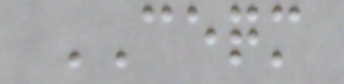CEQM
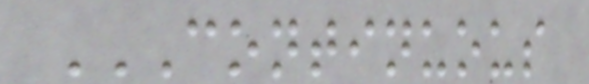CONTINUOUS
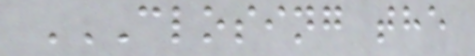CLOSING THE
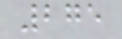275
